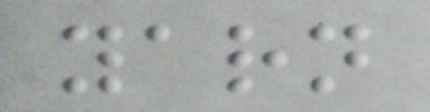yarn
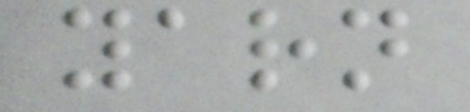yarn
